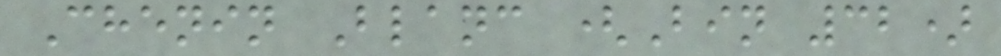Chenin Blanc (Bin 32)
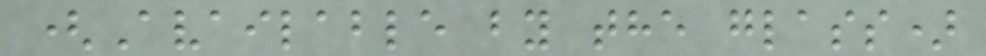(Available by the glass)
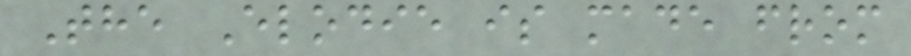The Elodie is made from
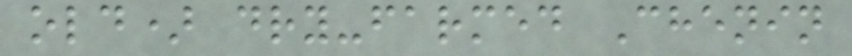old) dry-farmed Chenin
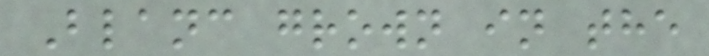Blanc grown in the
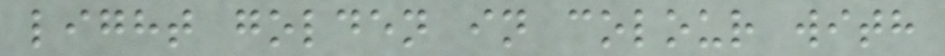light golden in colour with
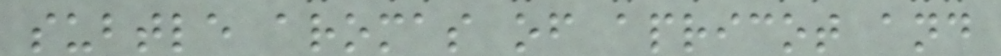subtle aromas of apricot and
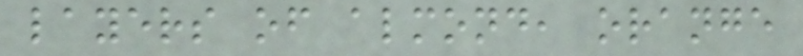layers of almond, orange
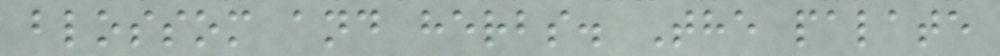blossom and herbs. The palate
